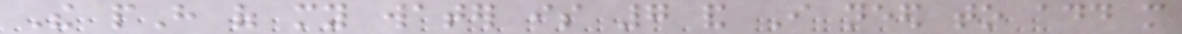The pH of my water is 7 and I need to add more
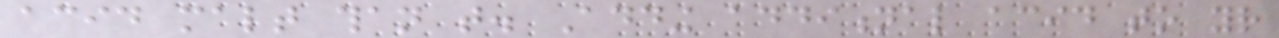acid malt than that. Adding additional acid to your
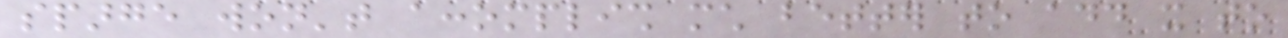sparge won't accomplish much better to add it to
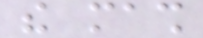the mash
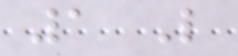1 Like
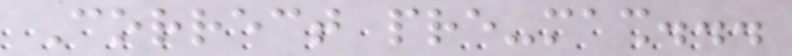Correct pre-mash...
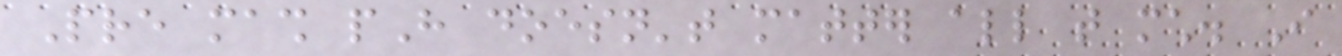Pre mash pH doesn't matter all that much. I
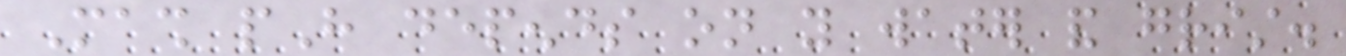Mash pH depends on you water and grist.
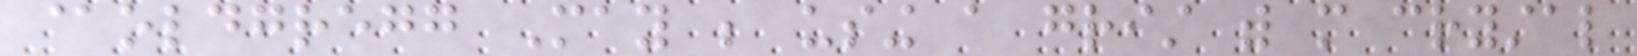@oldgregg May be using a grist with more crystal
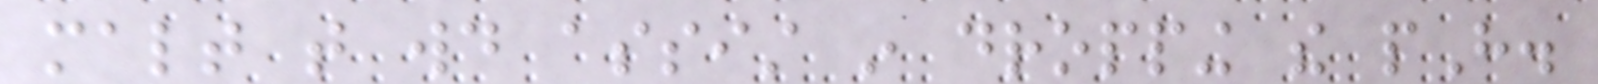malt that would assist in dropping the pH.
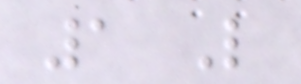1 Like
